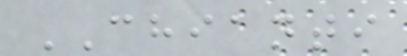CHIANTI
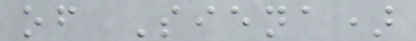of Siena)
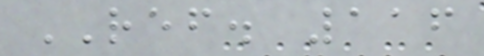REF. 116
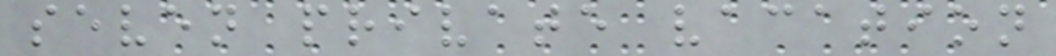seven private vacation
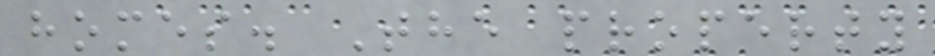homes. The property
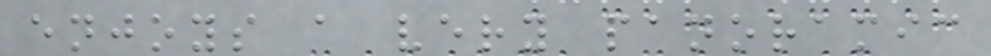enjoys a very panoramic
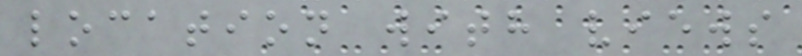location with views
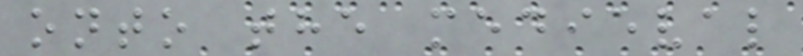onto the medieval
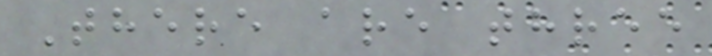There are three
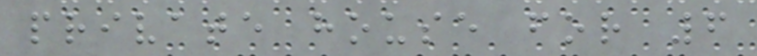private house for 6
